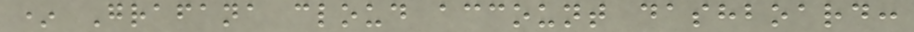* Grafana cloud account dashboard:
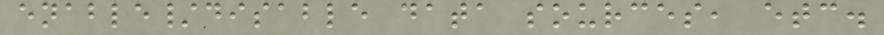enable/disable data sources, etc.
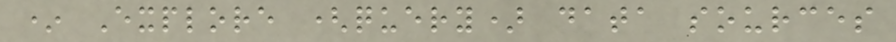* Explore (query) data sources
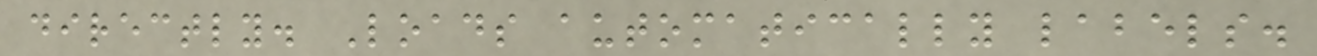directly. Loads automatically labels.
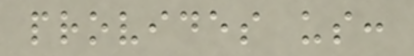provides us:
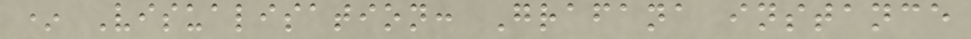* Visualisation: Grafana instance
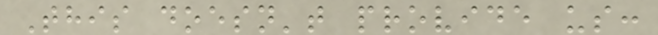This doesn't provide us:
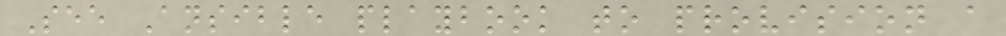See Ansible playbook to provision a
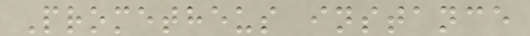Prometheus instance
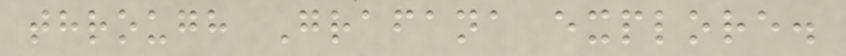through Grafana explore.
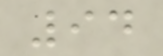94
